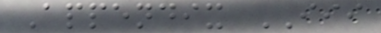Appendix III
